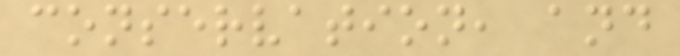conservation, and
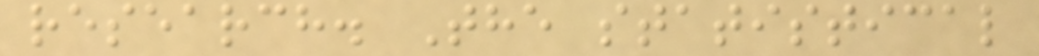research. The statistical
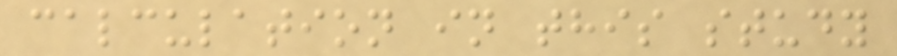calculation in this study
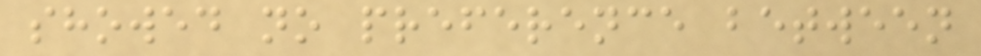showed no preference between
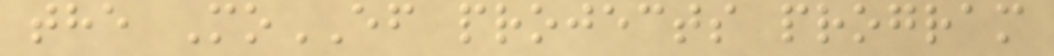the MoEF projects program
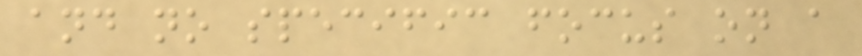and no specific focus on a
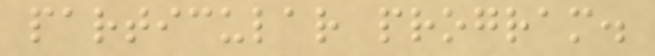particular program.
